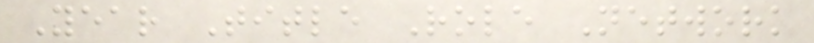Year Title Role Network
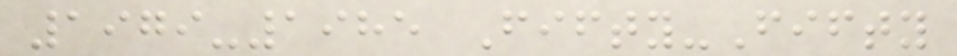1979-1985 Fifty-Fifty
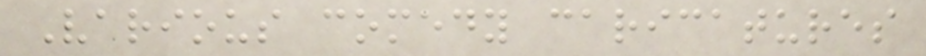Various comedy caricatures
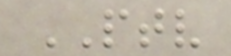PTV
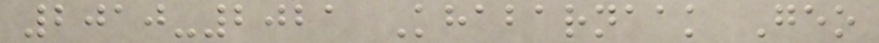2010-2021 Khabarnaak Geo
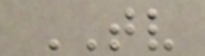TV
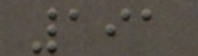191
